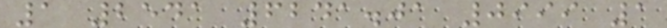1 2541 6241.01 0999 1
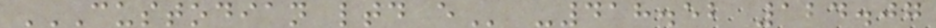CUSTODIAN LTD E -418.52 124.07
